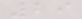29
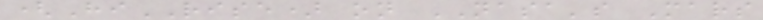(HiRISE) on NASA's Mars
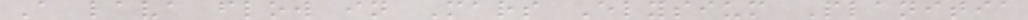A lava flow in Mars Elysium Planitia
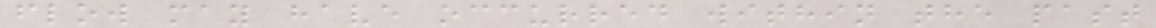flow may have occurred within the past
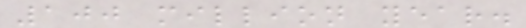100 million year.
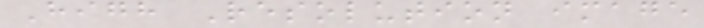High Resolution image
